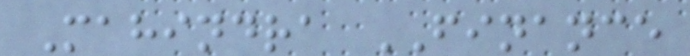Mahindra FINANCE
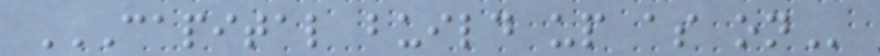CAPITAL BUILD UP AS ON
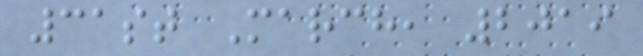31st March, 2019
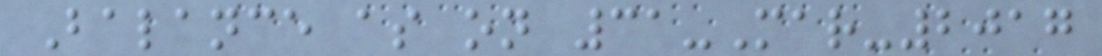Balance as on 31-Mar-2017
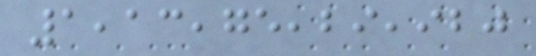1,13,75,29,920
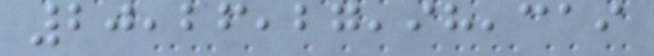20,26,27,98,319
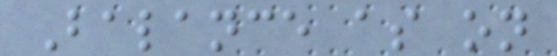Balance as on
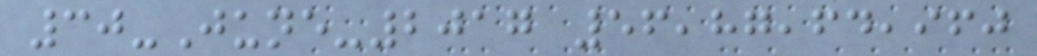30-June-2017 56,87,64,960
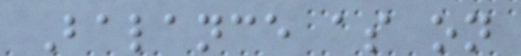Balance as on
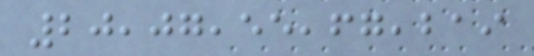20,07,55,67,219
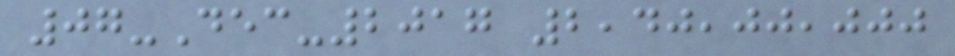07-Dec-2017 2,40,00,000
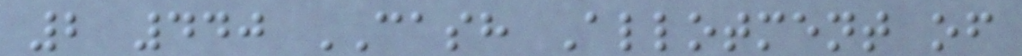2 440 CASH Allotment of
